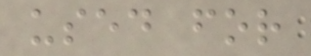used for
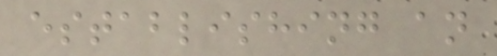establishing an
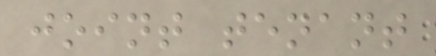joint tenant
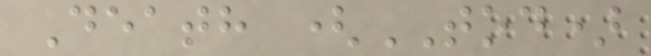Death (TOD)
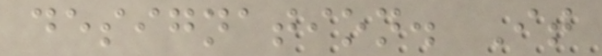designation. It
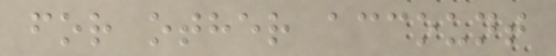for other account
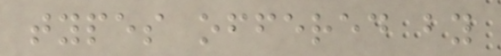types offered by
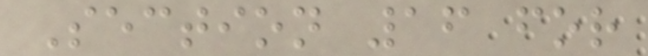Section 16 for
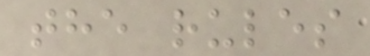the rules
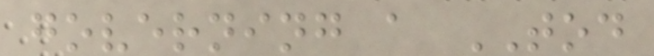governing a TOD
